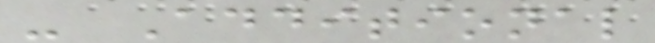- Additional
